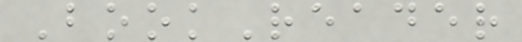BookReader
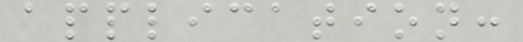application:
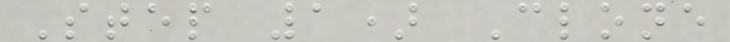Step 1) Clone
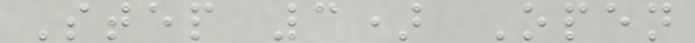Step 3) Open
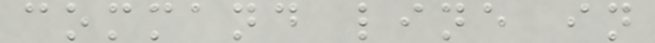command line in
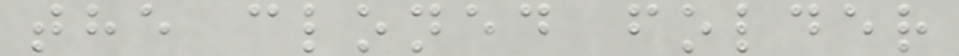the cloned folder
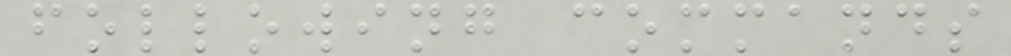following commands
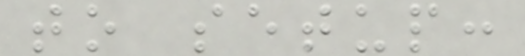to setup:
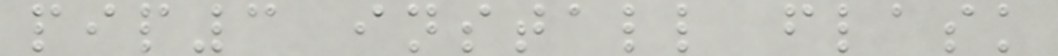pip3 install flask
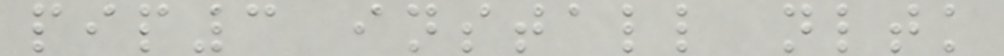pip3 install nltk
